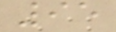95
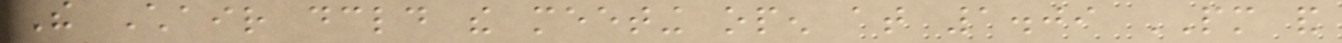The Chair declared the meeting open at 1.09 PM and
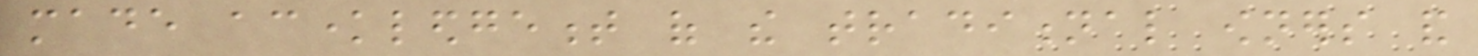made acknowledgement of the traditional owners and
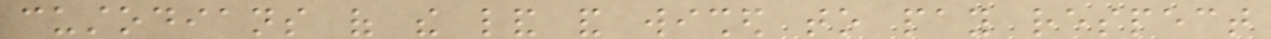custodians of the land and wished to pay respect
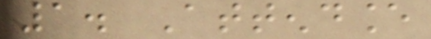1. Attendance
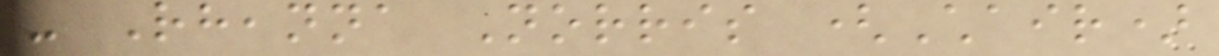- Rheanna Norris (Chair)
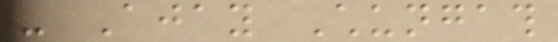- Ajay Chungath
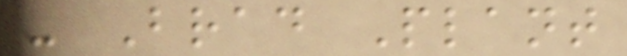- Brad Plant
